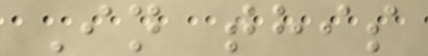In this
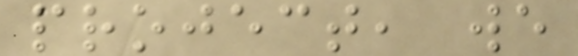project, we
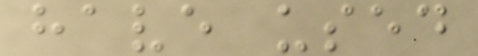have used
